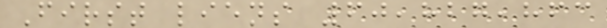First liens 60,827,863
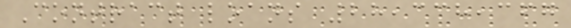Contract loans 28,338,367
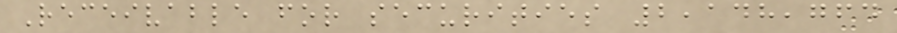Receivable for securities 2,148,764
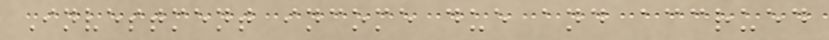Investment income due and accrued
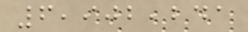6,902,241
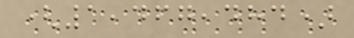(1,467,484)
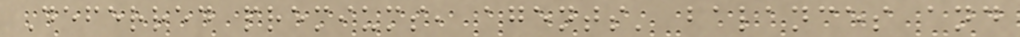Deferred premiums, agents' balances and
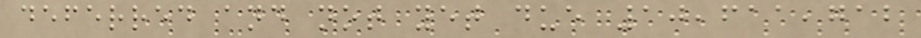deferred and not yet due 10,611,712
